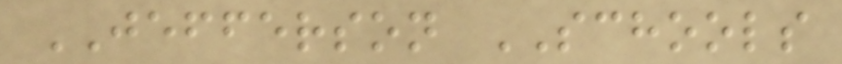JEFFERSON SCHOOLS
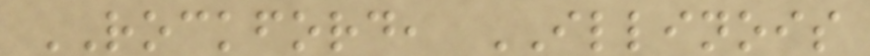ROCKFORD, ILLINOIS
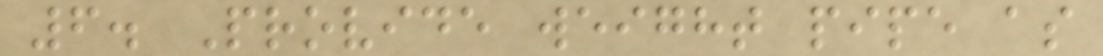6. Provide weight pipe as
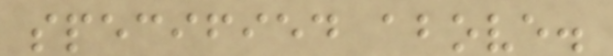specified above.
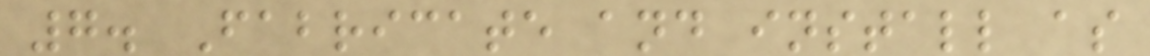7. Fabricate and install as
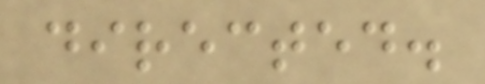directed.
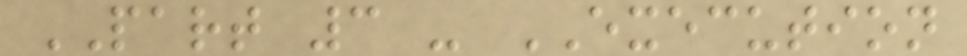PART 3 - EXECUTION
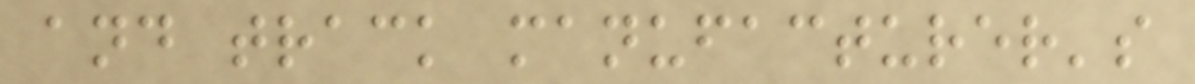and track manufacturer's
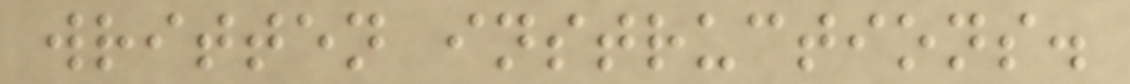written instructions.
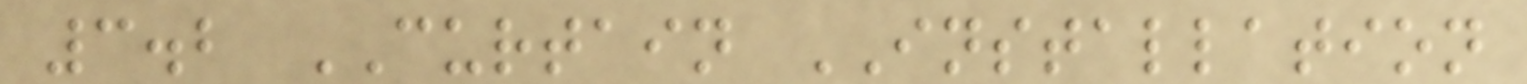3.2 CURTAIN INSTALLATION
